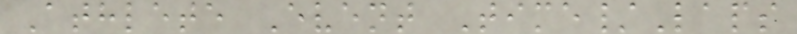Athlete Event Time/Laps
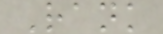Rank
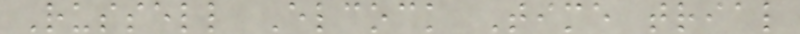Russell Elcock Time trial
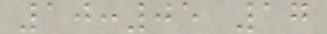10:05 17
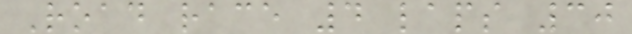Road race 4 laps 30
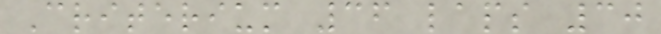Criterium 36 laps 30
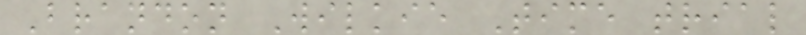Brandon Wilkie Time trial
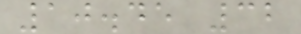10.45 32
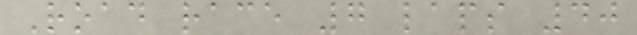Road race 7 laps 40
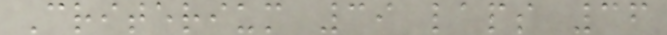Criterium 39 laps 36
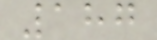187
